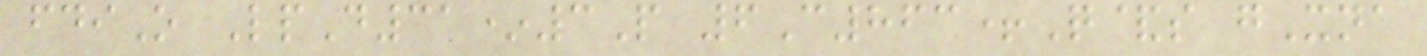fdiO LpD31*3P 6C863+Q&s gXna
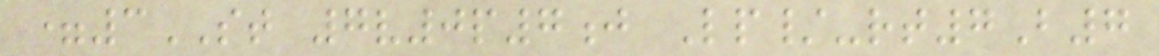=3ST 7v0p7j Lp/-rt7B7
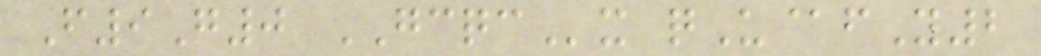F9G0 GCQCx qU@fY2
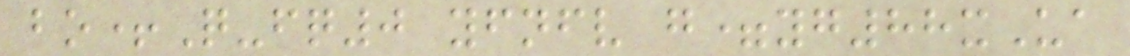bo+Q-fq0 yfnfv g=yg88xUa
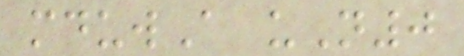mduwA uN0
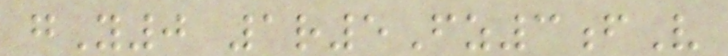gY0 1r5Fz3fV
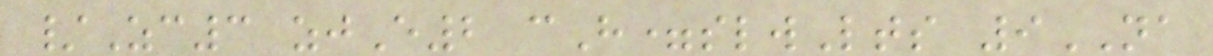/Zc3 zjE2 cH=slwLts 9NA
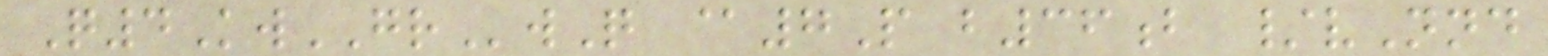Q4KwGRwQ @7P b36b /vNnd
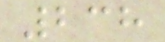238
